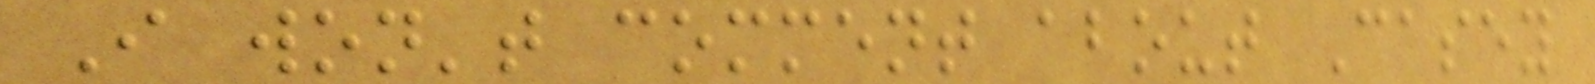I won't comment about Casey
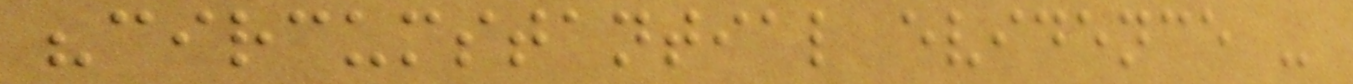"circumstantial evidence -
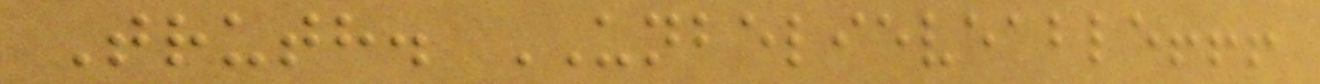Truth. UNBELIEVEABLE!!!
